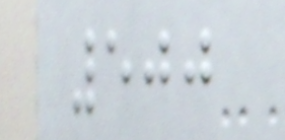500
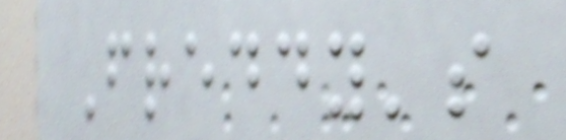Freddy's
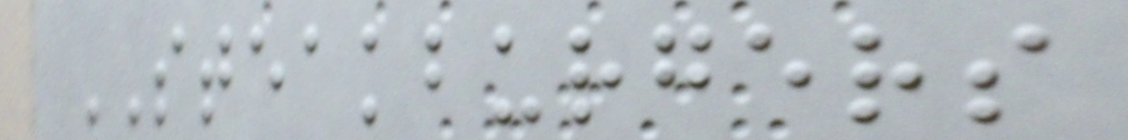STEAKBURGERS
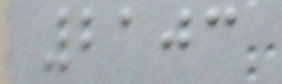2103
